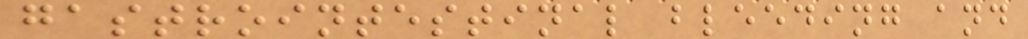gastrointestinal bleeding and
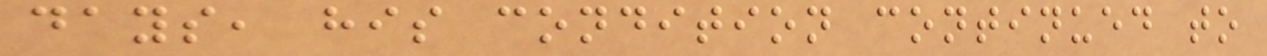days, his condition continued to
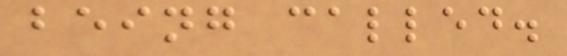being called.
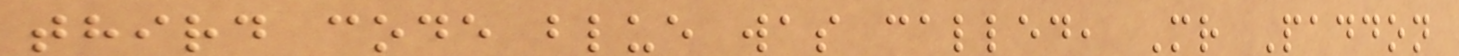third code blue was called, Mr Paddon
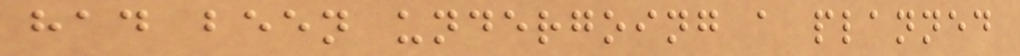had been undergoing a planned
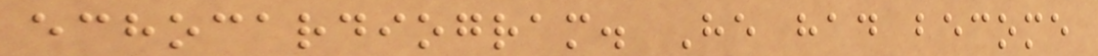echocardiogram. He had become
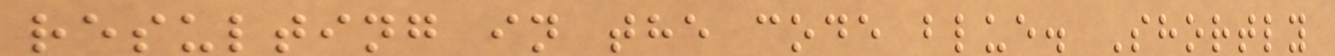resulting in the code blue. Shortly
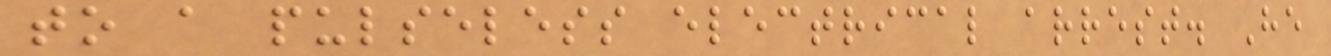to a pulseless electrical arrest. He
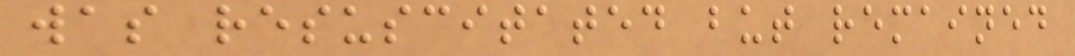was resuscitated but remained
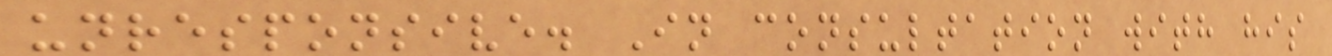unresponsive. In consultation with his
